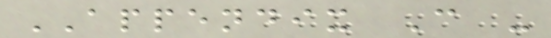APPENDIX C -
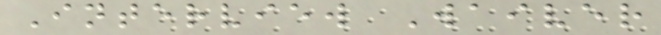Interview Waiver
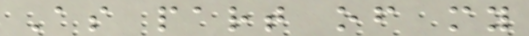As part of my
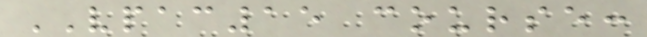VPAC15 course:
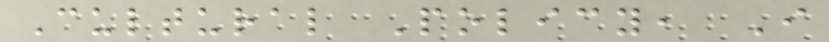Cultural Policy, I
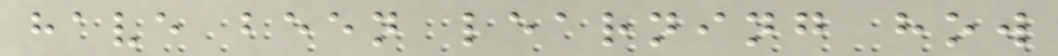have been learning how
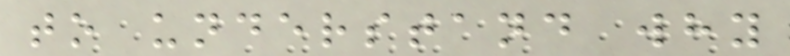to understand why
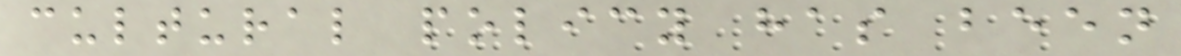cultural policy has been
